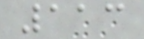113
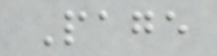Page
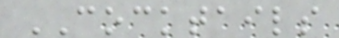COCKTAILS
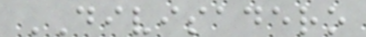DIVISADERO
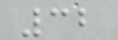32
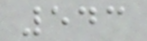543
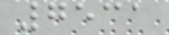7531
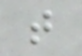t
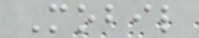Mobil
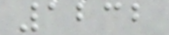1232
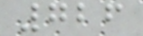726
